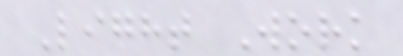Light Work
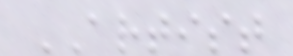ARTIST
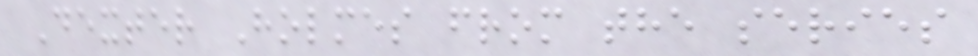Dexter Holmes from the series
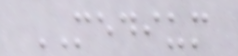MEDIUM
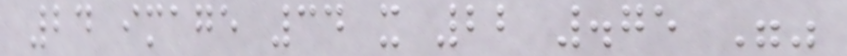24 image 34 x 22 .75 ""
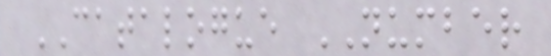CATALOGUE NUMBER
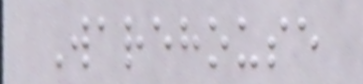Warehouse
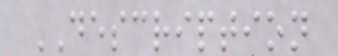DESCRIPTION
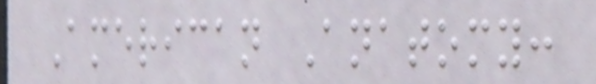American Anatomy:
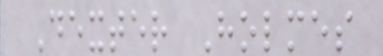Dexter Holmes
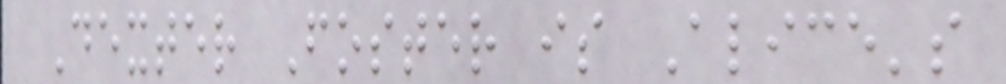Dexter Foster is Alice's
